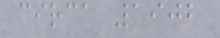circa 1902
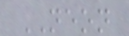NEON
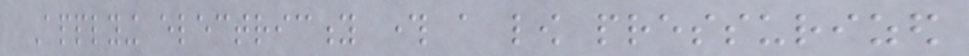Applying electricity through a low pressurized
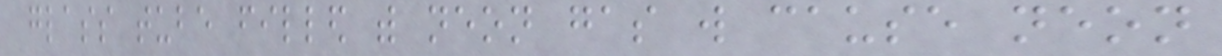glass tube filled with neon gas will cause neon
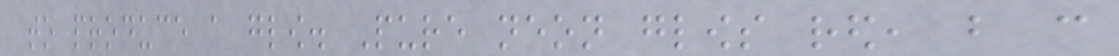to produce a glow. Pure neon glows red, but can
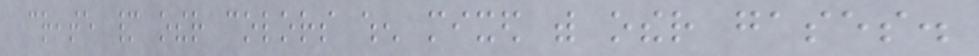create many other colors when mixed with other gases.
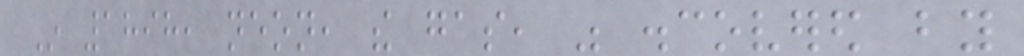In 1898, neon, the gas, was discovered by
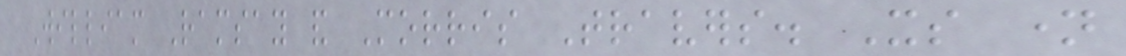William Ramsay and Morris Travers. Its name
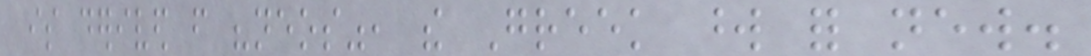is derived from "neos", the Greek word for new.
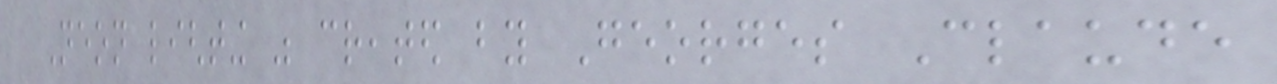Neon lighting was created by Georges Claude
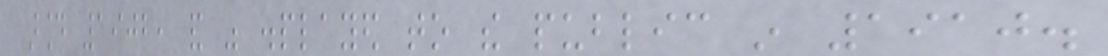around 1902, and was displayed to the public in 1910.
